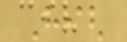High
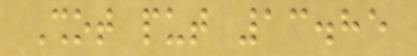Shot put 13.85
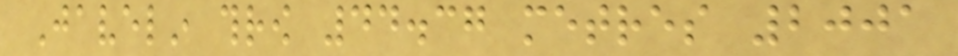Javelin throw 44.37 metres 2001
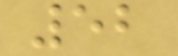52
